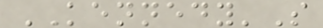KENNEDY'S
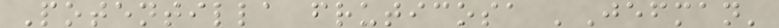Potentilla fruticosa 'Jefman'
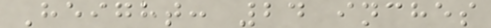Height: 24 inches
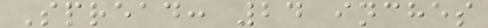Spread: 24 inches
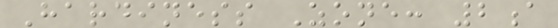Hardiness Zone: 2a
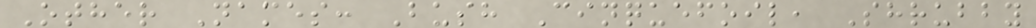Other Names: Bush Cinquefoil, Shrubby
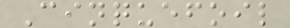Cinquefoil
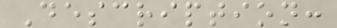Description:
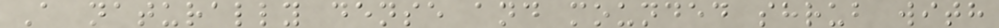A naturally dense and mounded shrub with
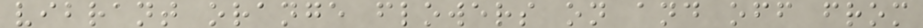vibrant orange flowers on and off from
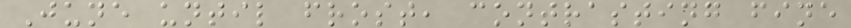June until frost, contrasting fine
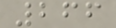266
